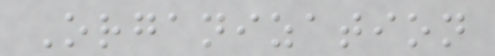Organization
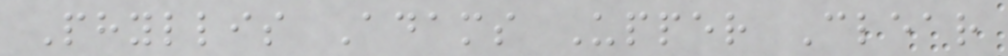Phyllis Adams Upper Clear
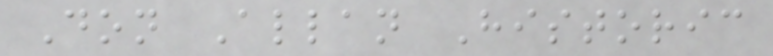Don Allan Historic
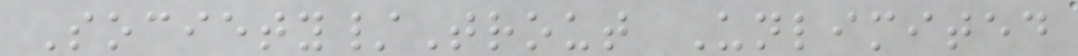Society/Trout Unlimited
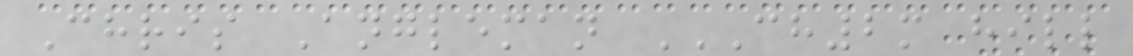Chris Angleman CH2M HILL
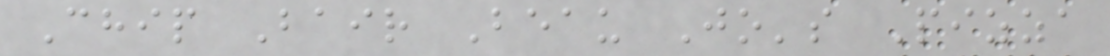Chip Bair Beau Jo's Pizza
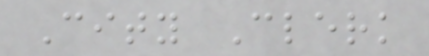City Clerk
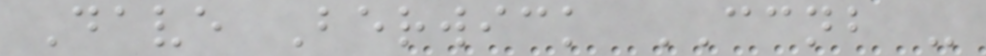Dave Berwick CCNB -
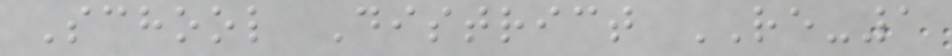School District RE-1
